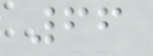66
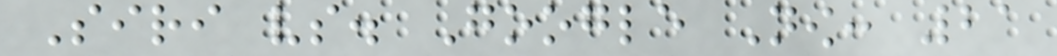Siri vs. Google Now: 21
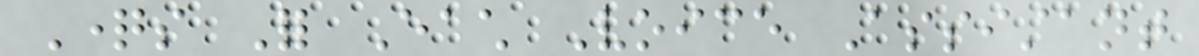Questions For Each Voice Assistant
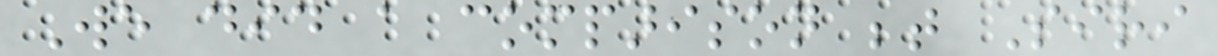We did a comparison between Siri
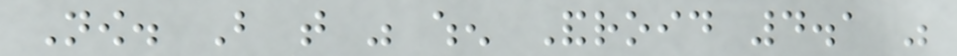Now. But that was when Android 4.1 was
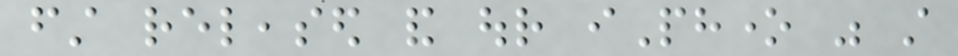first released and our iPhone was still
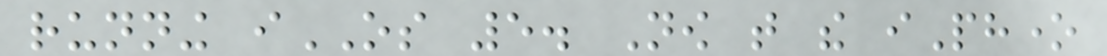running iOS 5. Now that the iPhone
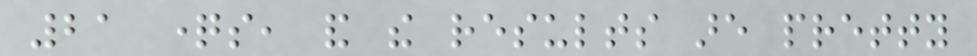21 questions, and the results are pretty
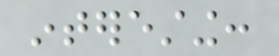interesting:
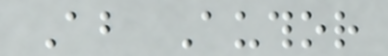About Author
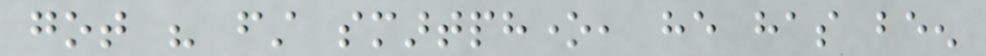got his first smartphone, he has been
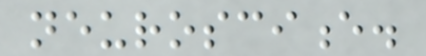neuroscience.
